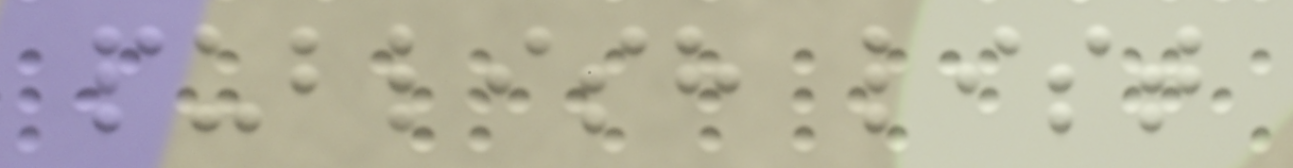publish list
